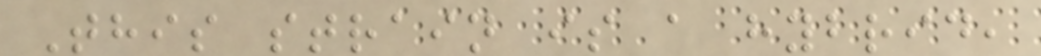This strain is a hybrid,
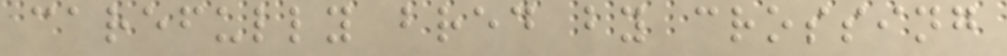carefully bred by crossing
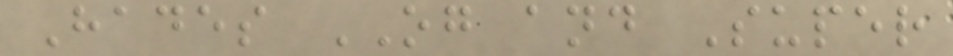Hades OG and Super
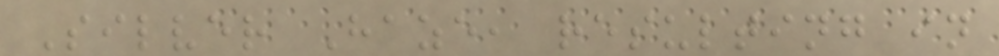Silver Haze, resulting in
